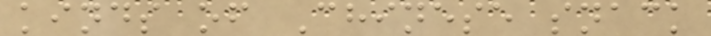kinds of Chinese snack
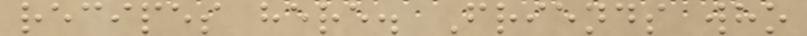recipes here. Friends who
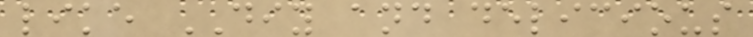like DIY and delicious
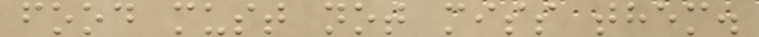food must not miss them.
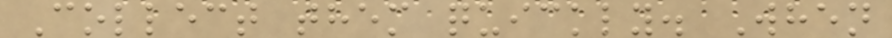Collect them quickly. When
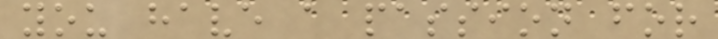you have a passion for
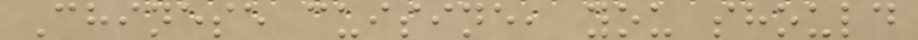Chinese cuisine, you should
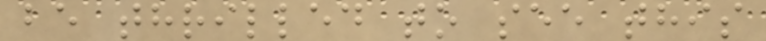be thrilled to see this
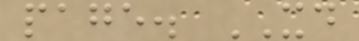page. XD
